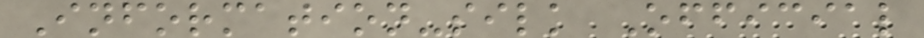Information-silk Official
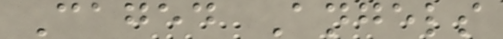Caged Angels
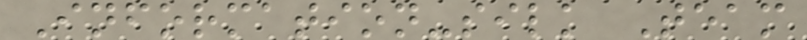Information-silk Team
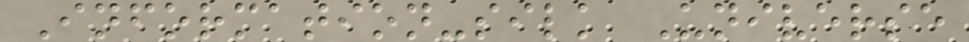Information-silk Universe
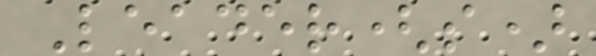Leader(s)
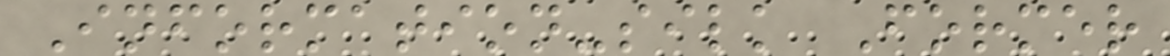Information-silk Former
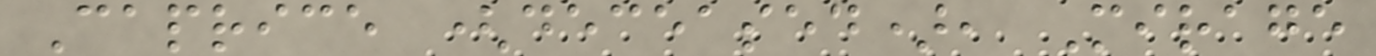Caprice (deceased), Mirage
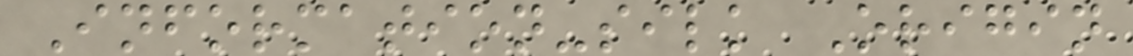Information-silk Origin
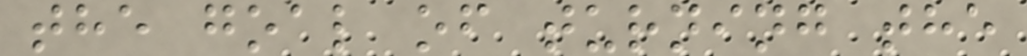the goal of turning the
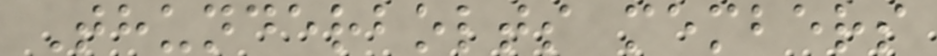Thunderbolts members
